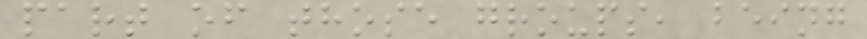part of those groups, being
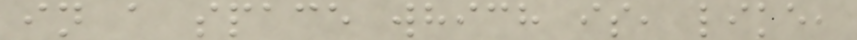in a space which is, like,
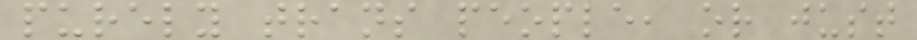purely trans people, or just
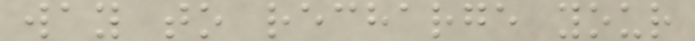way to recharge your
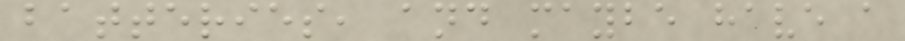batteries, and maybe have a
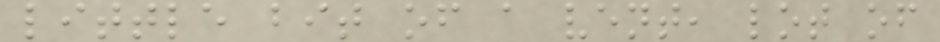little bit of a vent, lot of
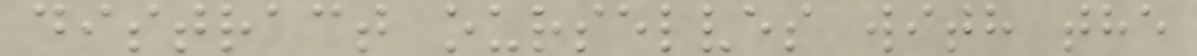distract ourselves with the
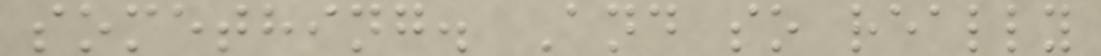something. And so really
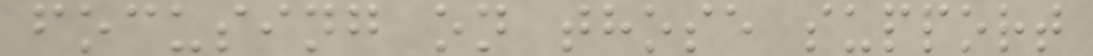focusing on those support
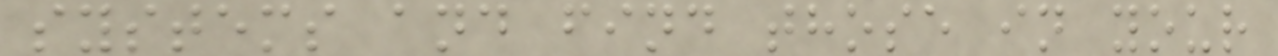systems and find those in your
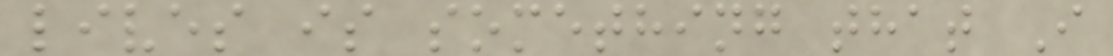lives is something that I
